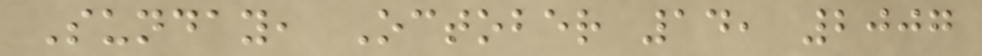Sunday, October 14, 2007
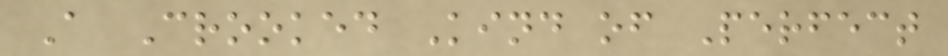A Crooked Kind of Perfect
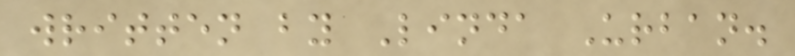written by Linda Urban.
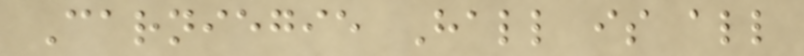Carniegie Hall is all
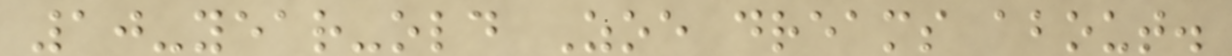10-year-old Zoe dreams about.
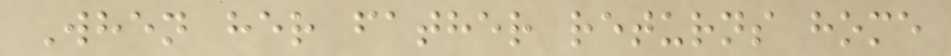When her father returns home
